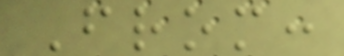From:
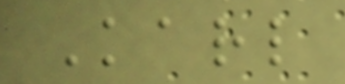Karl
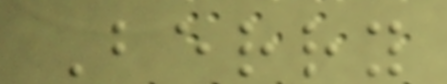Berry
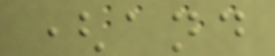(and
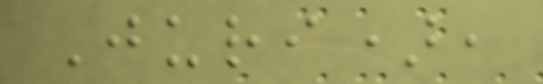Juri),
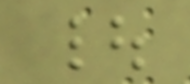|
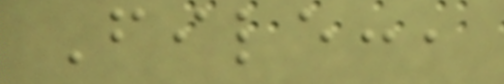File:,
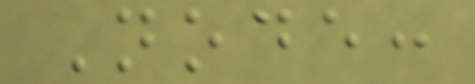Node:
